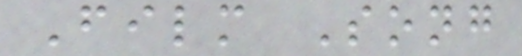Film Song
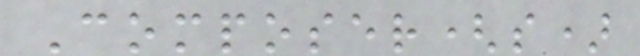Composer(s)
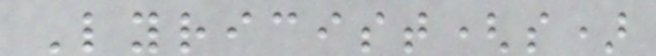Lyricist(s)
